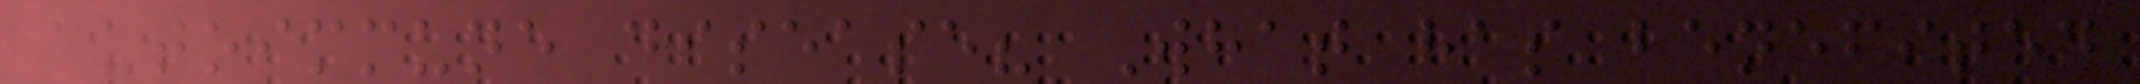autoimmune disease? What has benefited
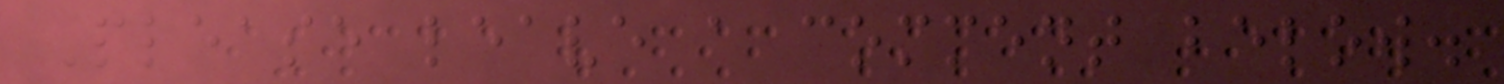Please leave a comment below.
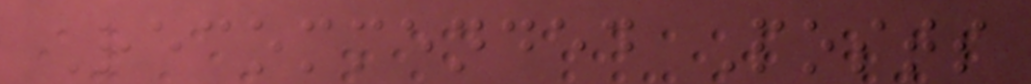Recommended Posts
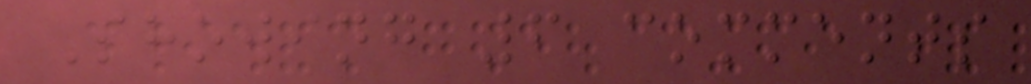Showing 6 comments
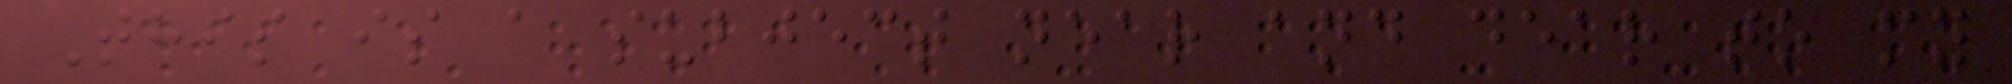This is a subject near and dear to my
